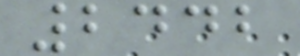2442
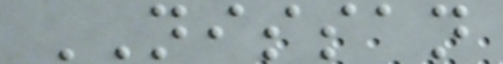NISSAN
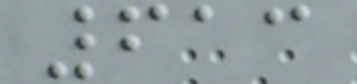613
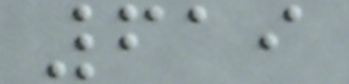619
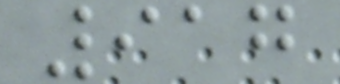917
